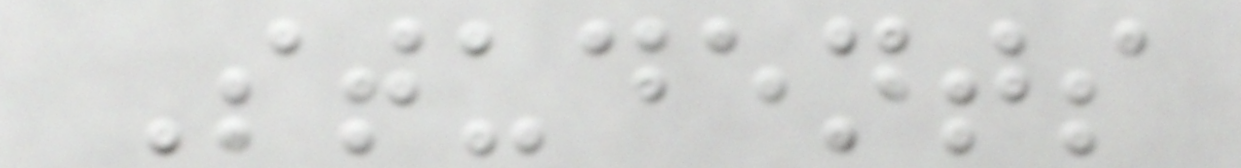Students
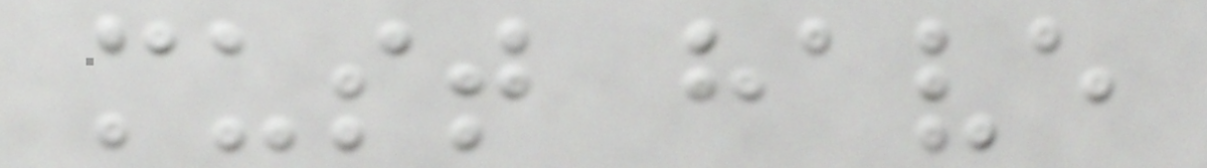must have
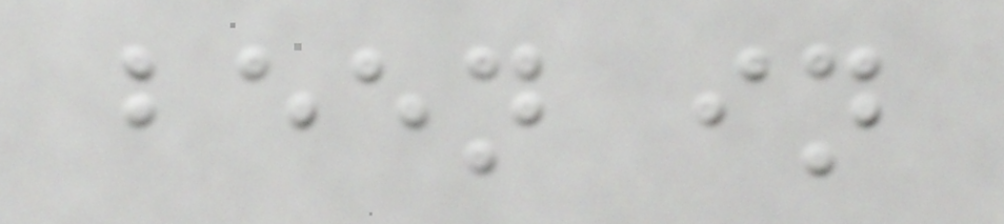been in
